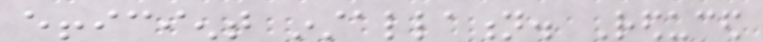efficient installation. Reduced
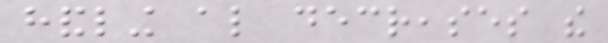handling also decreases the
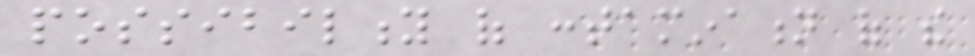possibility of contamination of the
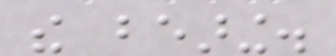the bearing.
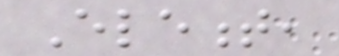Element,
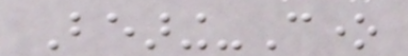Bearing-Cone
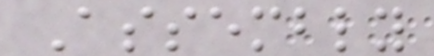Assembly
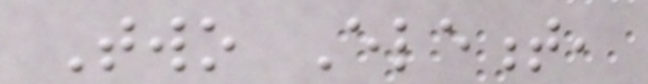Two Element,
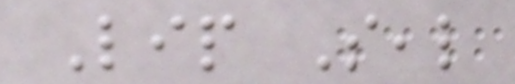Lip Seal
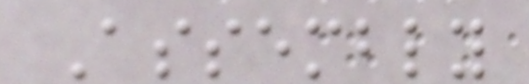Assembly
